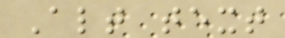Alt text
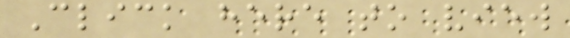Click here to view
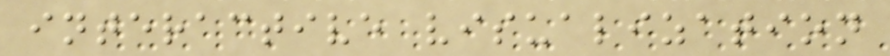interactive visualization
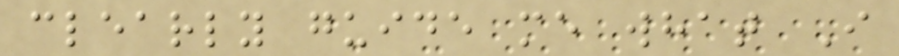clearly guide me what I
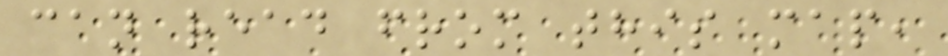can read from this map,
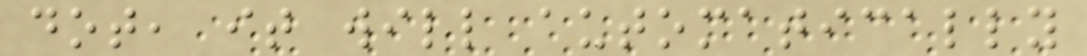dot, it will automatically
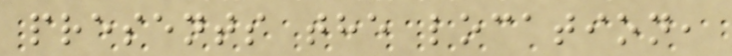presents the location,
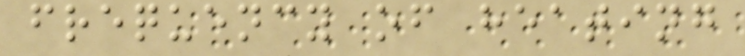frequency of heating
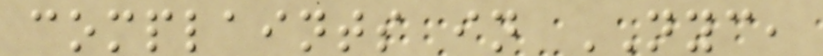complaints in NYC,
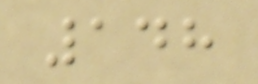148
